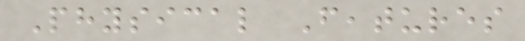Physical Features
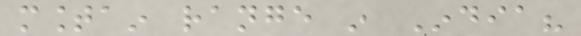mountain range in India?
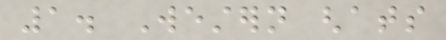1. Western ghats
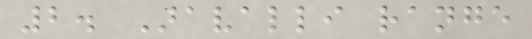2. Aravalli range
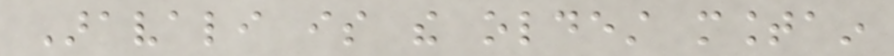Aravali is the oldest mountain
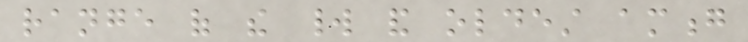range of the world and oldest among
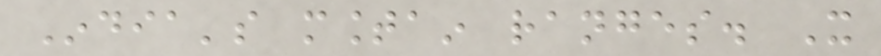India's mountain ranges. It
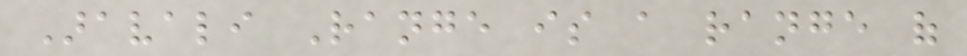Aravali Range is a range of
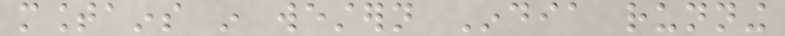mountains in western India running
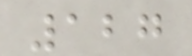127
